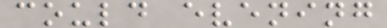could evening
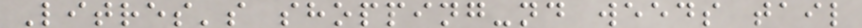Litres's shopping-nd weeds tail
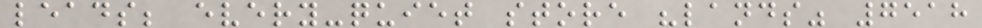leads; every-quiet store "lands" 7518
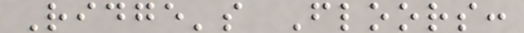Ridge's Floors:
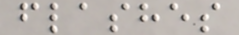flashes
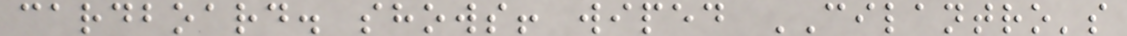cardboard. shows! wiped CILANTRO's
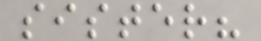sister?
